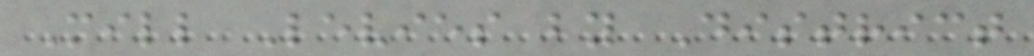Mill Levies by District
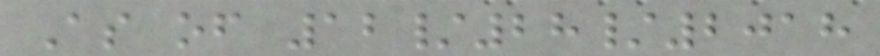As of 12/28/2018
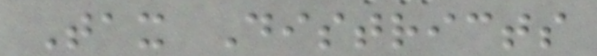Tax Districts
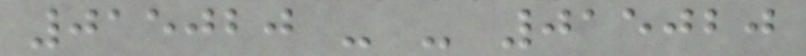015020 - - 015020
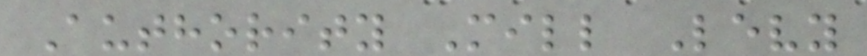Authority Mill Levy
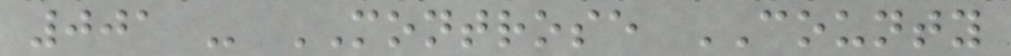001 - MONTROSE COUNTY
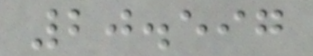20.597
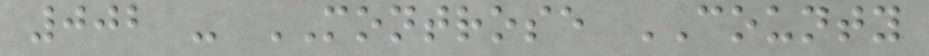002 - MONTROSE COUNTY
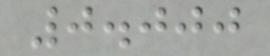0.000
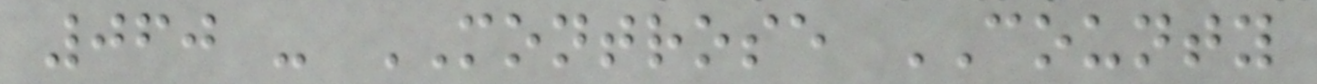060 - MONTROSE COUNTY
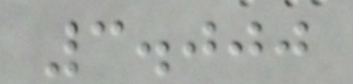3.000
